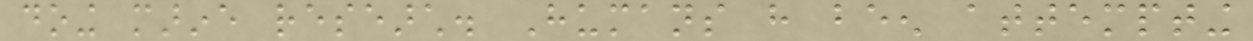doing marine research. Humans have been attempting
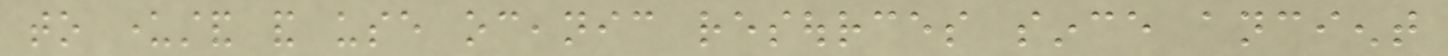to understand and use oceanic resources since ancient
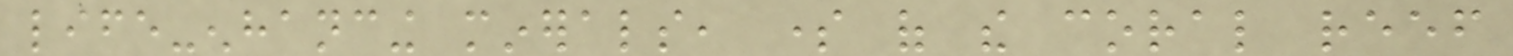life-enhancing minerals, some of the coral reef
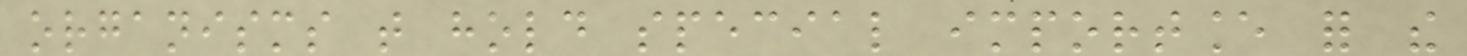organisms that hold special importance for the
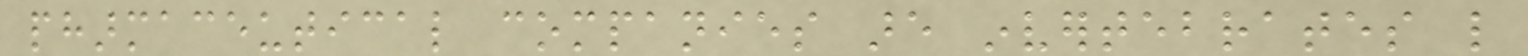pharmaceutical companies are invertebrates like
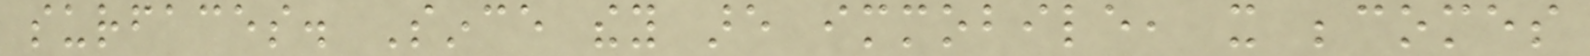surfaces. Since they are immobile, it becomes
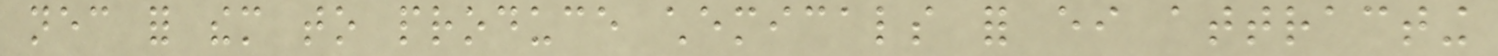necessary for them to produce chemicals for either attracting
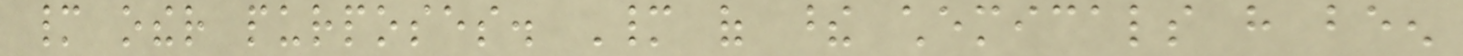many other purposes. Many of these chemicals have been
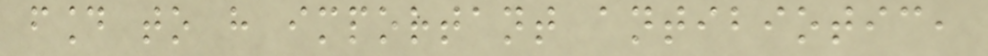found to have important antibiotic,
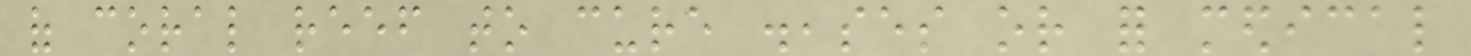of coral reef to cure diseases or for medical
